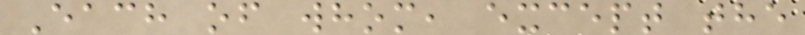Each of whom, except the
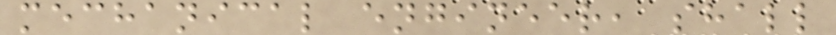mechanical engineer, shall
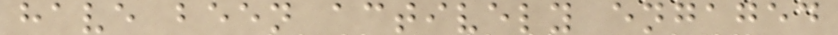have been actively engaged
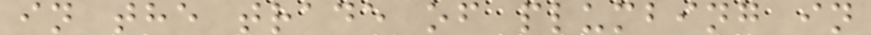in the trade of plumbing in
